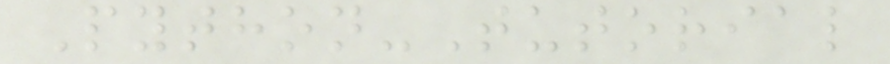Python-Tutorial
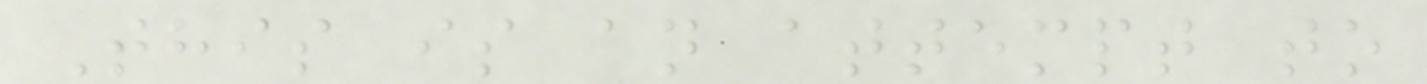This is an attempt to
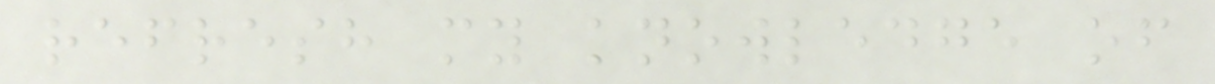refresh my knowledge of
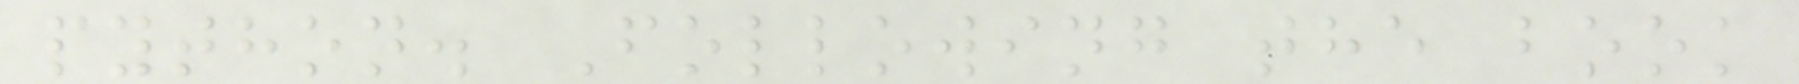python. Following the book
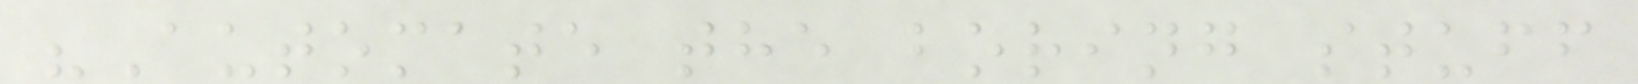"Automate the boring stuff
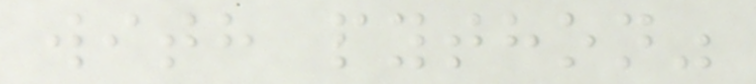with python"
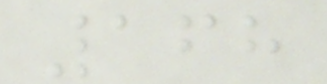168
